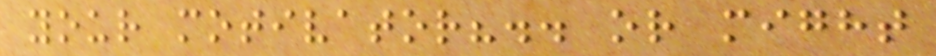your motivator?.. or might
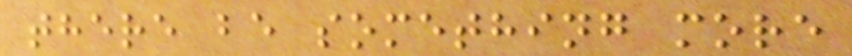there be something more
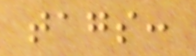tags:
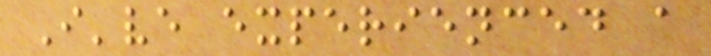I've experienced a
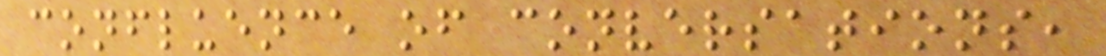confluence of conversations,
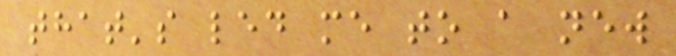that's led me to a new
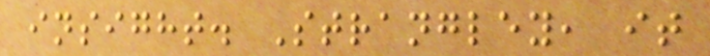insight. Strangley, it
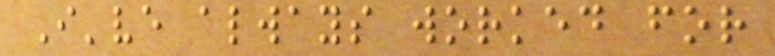I've always worked for
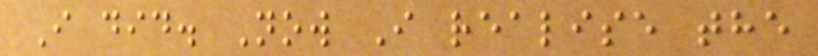I did. Now I realise the
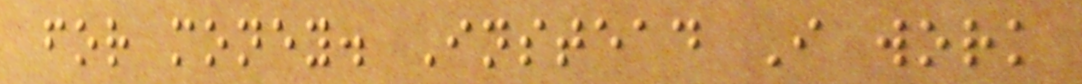for money. Instead I work
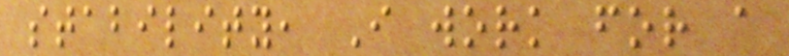stability, I work for a
